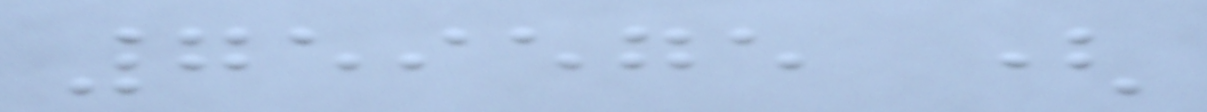759575 (
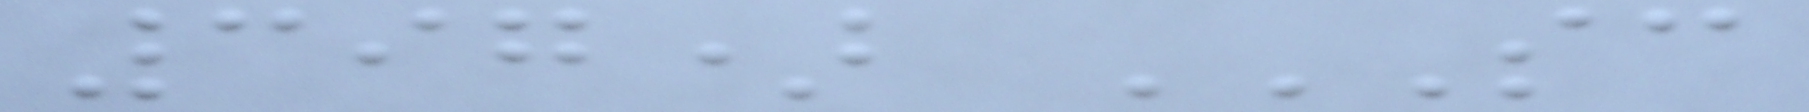397) SC
